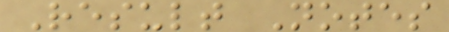Result Notes
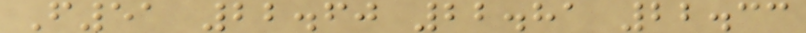F51 22.60 22.81 22.33
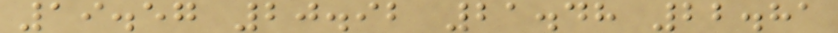19.57 20.92 21.48 22.81
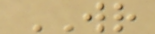WR
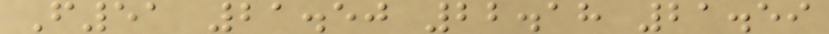F51 21.50 22.18 21.59
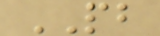PB
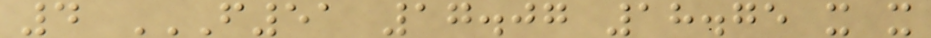4 F51 17.07 18.75 X X
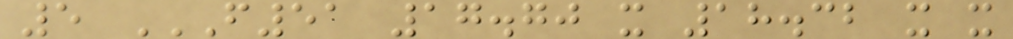5 F51 17.70 X 18.32 X X
